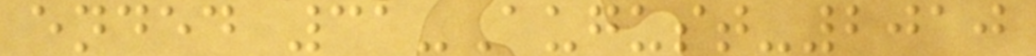ended 31-August-2010
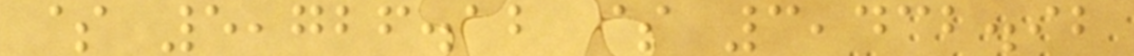$ 5,726.12 $ 3,432.92
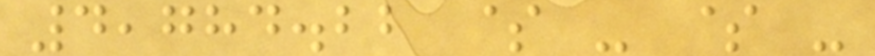4,784.22 $ - $ -
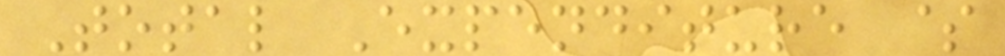Total Expenditure $
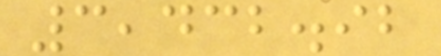3,432.92
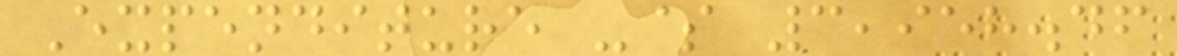Expenditure -$ 3,958.46
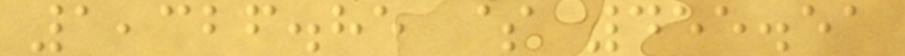1,326.85 $ 455.51
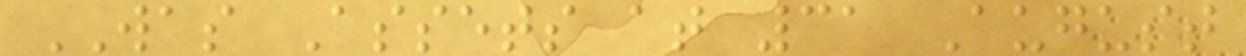WAS Assets at 31 August
